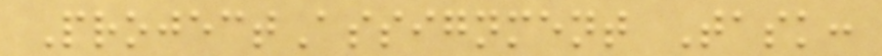ProjectAssignment Task:
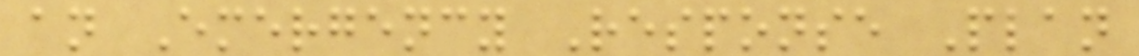an Emergency Response Plan
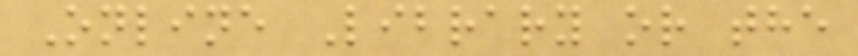Online Library or the
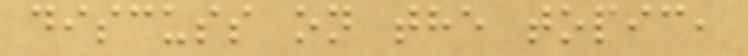discuss on the topic,
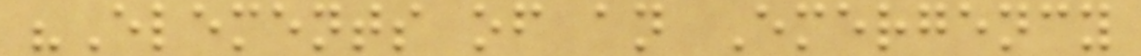"Elements of an Emergency
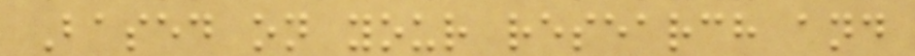Based on your research and
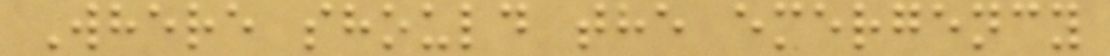Where should the emergency
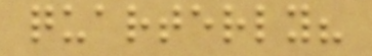quarterly?
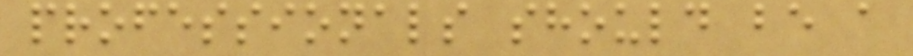professionals should be a
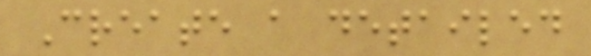Create a detailed
